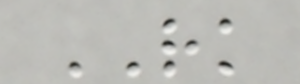RK
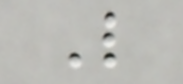L
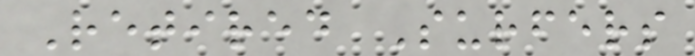Retired Surfers
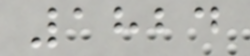1824
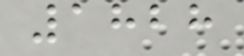1828
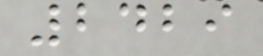2429
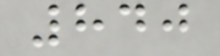840
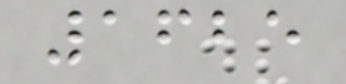1625
